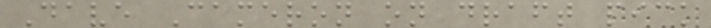Dave Cameron on draft pick
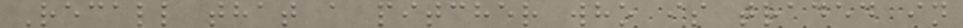Recall that a pitcher who is traded in
